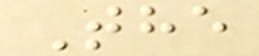The
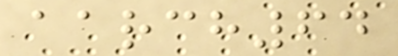aarch64
